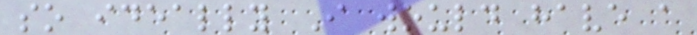so ideally I would have a
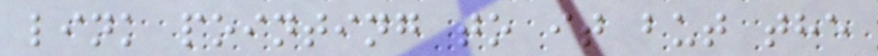link pointing to it but the
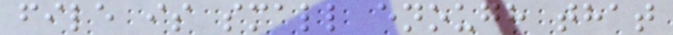file is small enough that
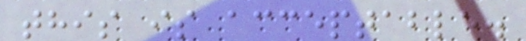this is acceptable.
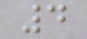4
